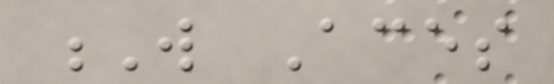W Aces
